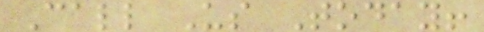Call Us Today!
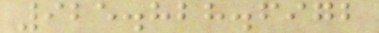925.828.6972
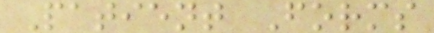Patient Forms
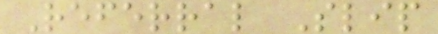Referral Slip
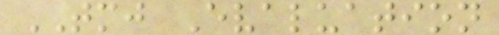TMJ Evaluation
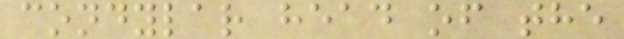condylar head of the
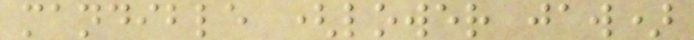mandible (lower jaw)
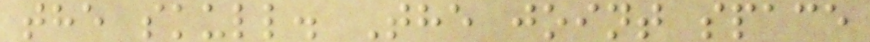the skull. The joint space
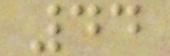44
